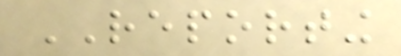REPORTING
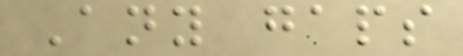Any gaps
